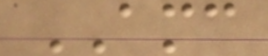AMC
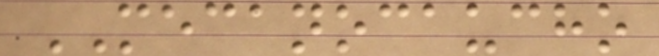MECANOCAUCHO
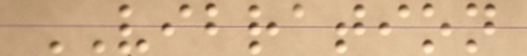VIBRATION
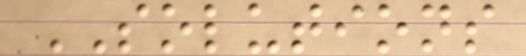SOLUTIONS
